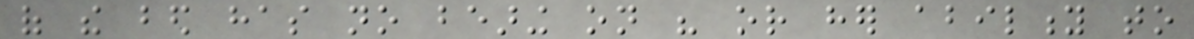of the bed has no bearing on his or her ability to
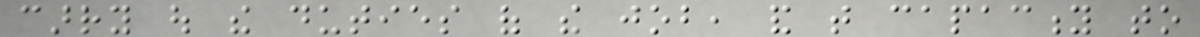carry out the duties of the job, and that capacity to
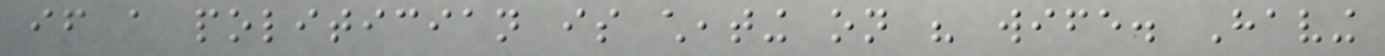if a politician is cheating on his wife. Having
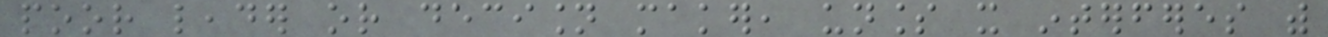poor leader or decision maker, unless it interferes with
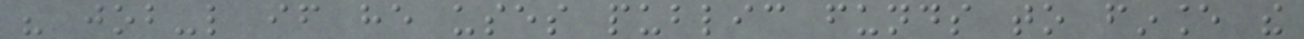his job-like if he uses public funds to finance the
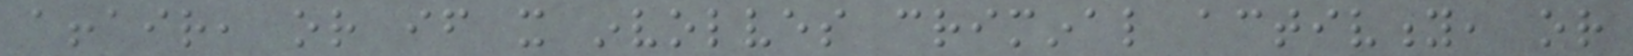affair, or if it involves criminal activity, or
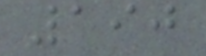190
